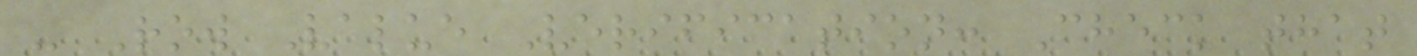- Row Value Verification: Check that
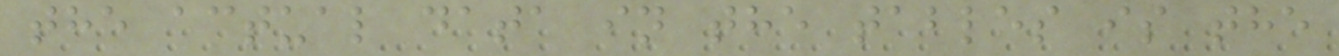the actual data in the tables is the
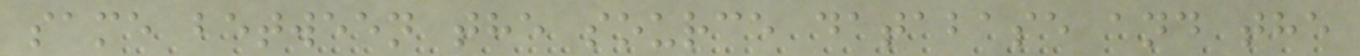same between the source database and the
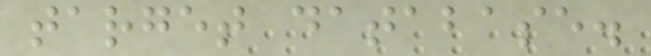target database.
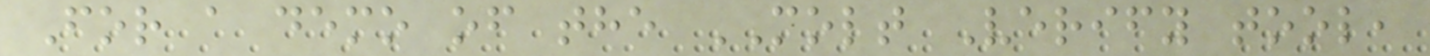For a demo of the MOLT Verify tool,
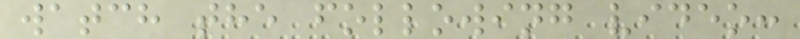watch the following video:
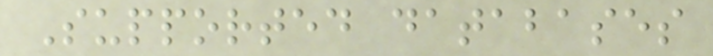Supported databases
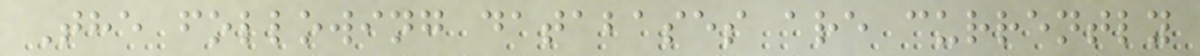The following databases are currently
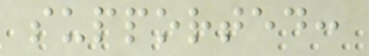supported:
